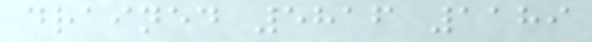drained 5816 1189
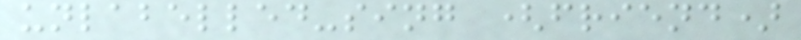unlabelled-sing (friend)
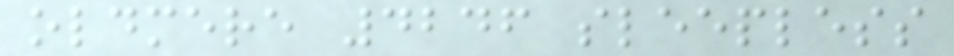oldmere 4246 sleepless
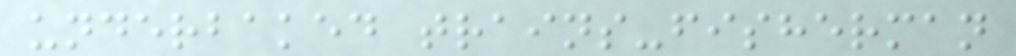underbaked trains-fisherman
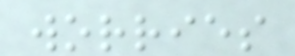worries
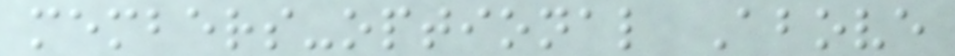members-optional Above
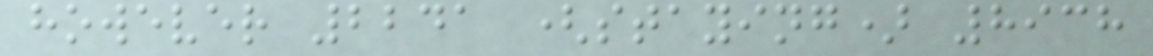however 2241 (staying) 8938
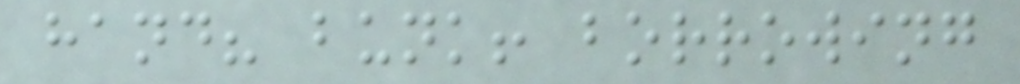hand? bunk! borrowing
